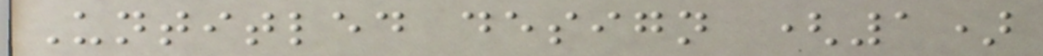Untitled design (1)
